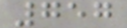757
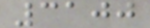3100
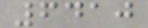6410
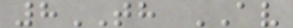8TH AV
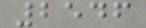2546
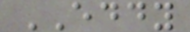EDDY
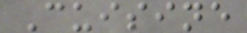Cuisine
